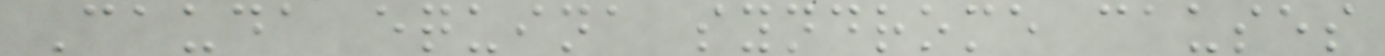Cauda equina syndrome causes
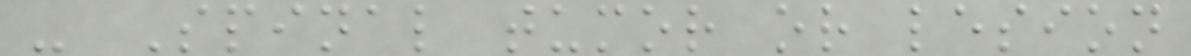- Spinal tumor or lesion
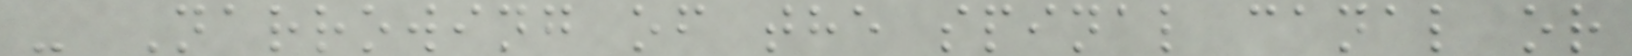- Narrowing of the spinal canal or
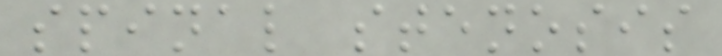spinal stenosis
